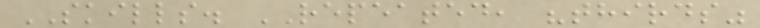SKILLS. REPEATED, "thirds"
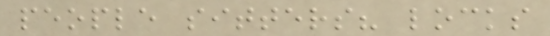people sitters? locks
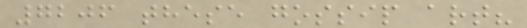7206 these gossip art?
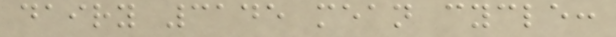dairy 3145 mean cycle:
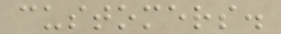customers.
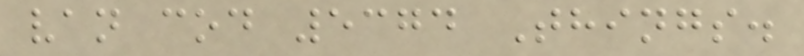van cod 5374 Things.
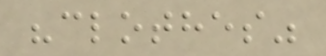"clothes"
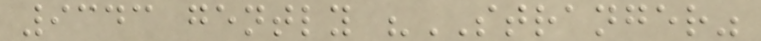9343 gently "STRANGER"
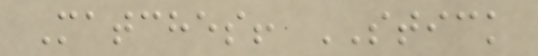Matches! STICK
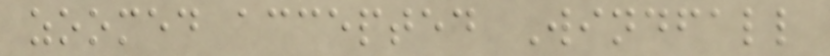zoomed accepted Windfall
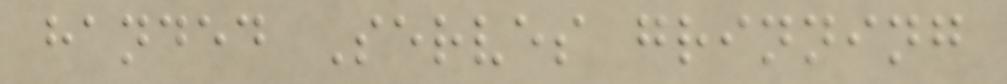handed Serves grinning
